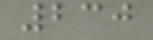230
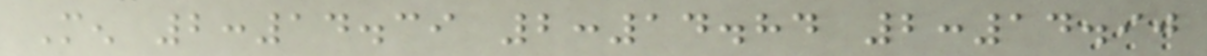Men 2:14.39 2:14.84 2:14.90
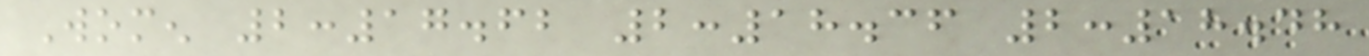Women 2:17.62 2:18.36 2:18.48
